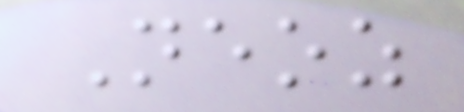Neoz
